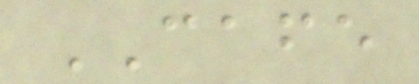CAFE
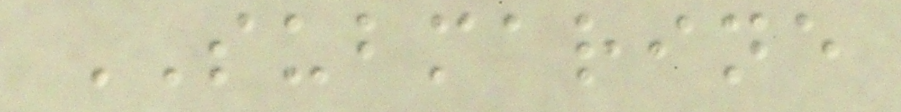SUBMARINE
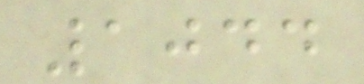1044
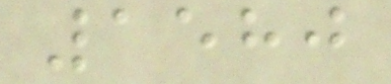1580
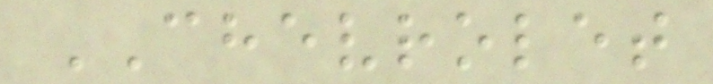CHEVROLET
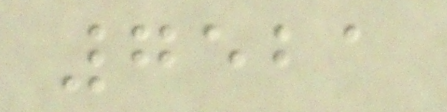7521
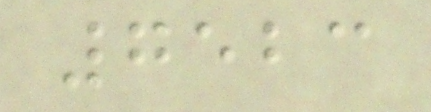7523
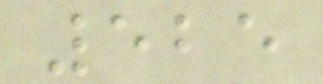525
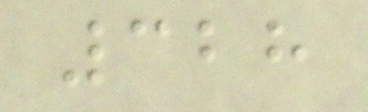328
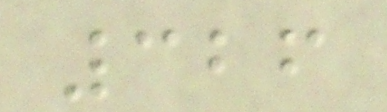326
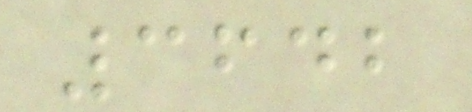3642
